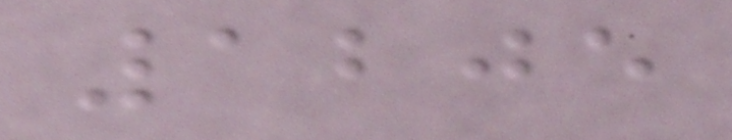1205
